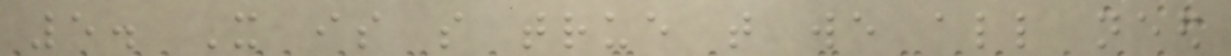5. It is so true that we all need
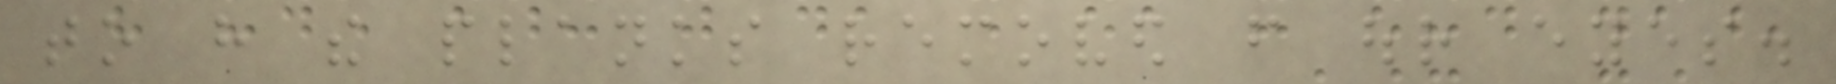to have the planks removed from our eyes.
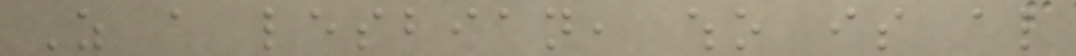As a lesbian, who is also
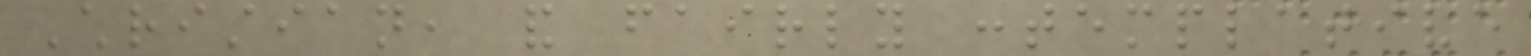Christian, and fairly contemplative
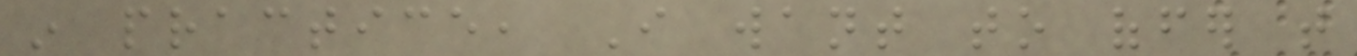in practice, I want to offer that
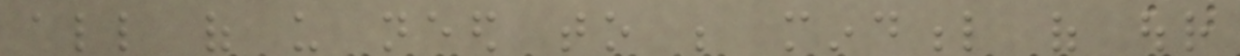all of us need to be mindful of our
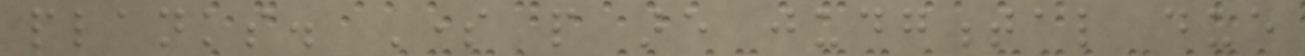planks. Some people are judgmental due
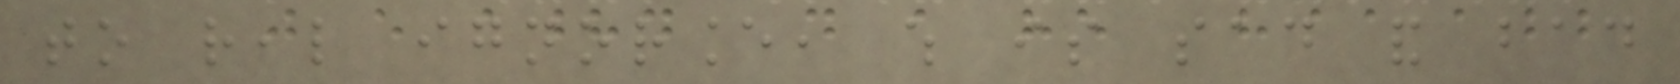to real ignorance, which is sad and bad
